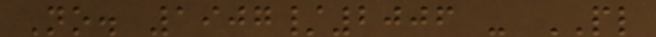No. 1907/2006 - PL
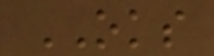OKS
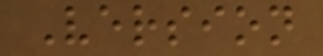Version
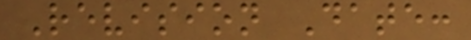Revision Date:
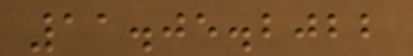11.05.2022
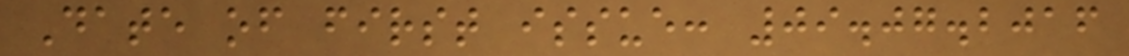Date of first issue: 09.07.2016
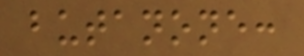butanone:
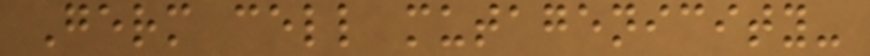Germ cell mutagenicity-
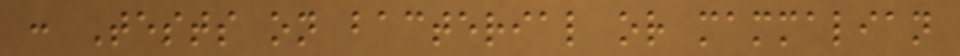: Tests on bacterial or mammalian
